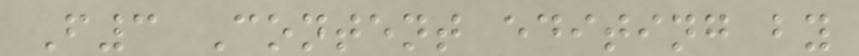F3 Content editing by
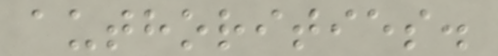authorities.
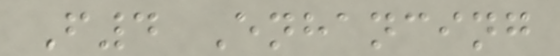F4 Enhancing
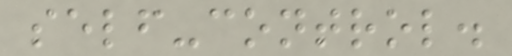self-control.
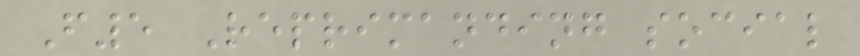F5 Reprimanding social
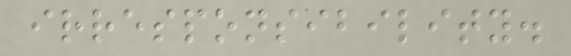irresponsibility.
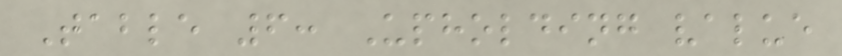Table 6: Upholding value
